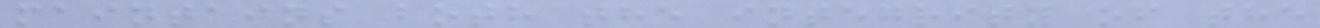maintains both the integrity of the
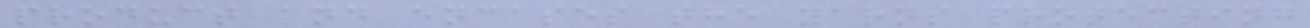product and encases the yarns protecting
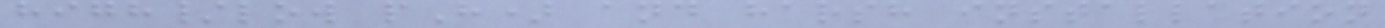high/low pH) and harsh installation
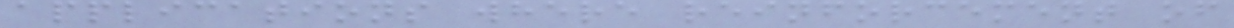applications where reinforcement of
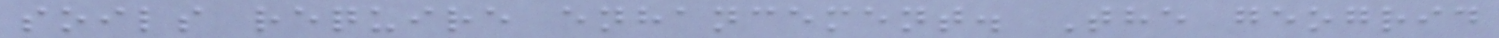soils require enhancement. The geogrid
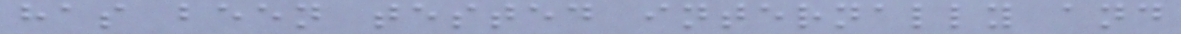has been tested internally and
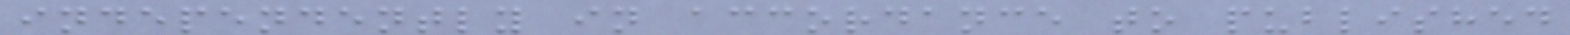independently in accordance to published
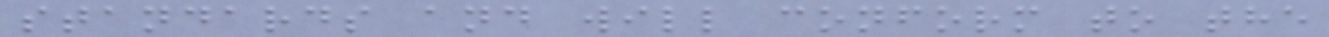standards and will conform to the
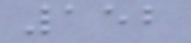152
